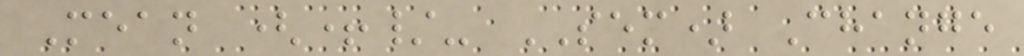Mean (+/- SEM) Change
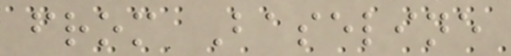from Baseline
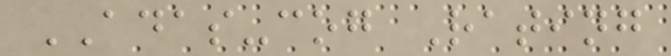ADAS-cog Rating
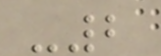-2
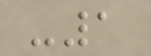-1
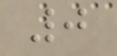0
